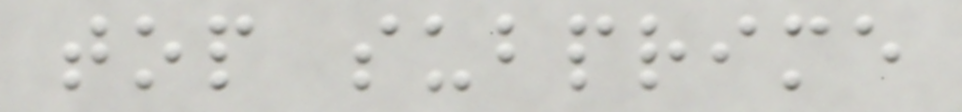top subprime
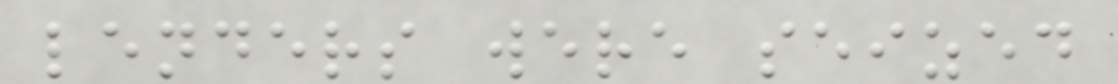lenders were seized
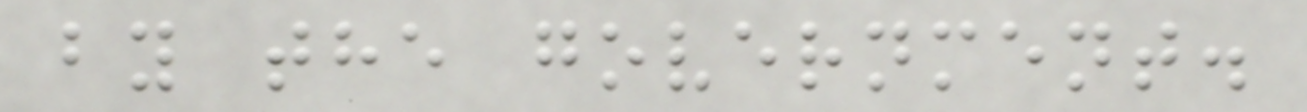by the government.
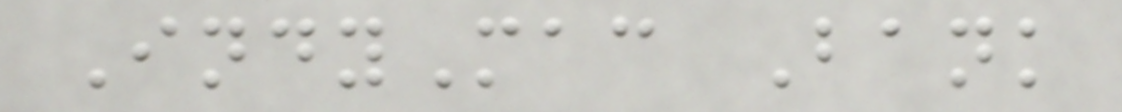IndyMac Bank
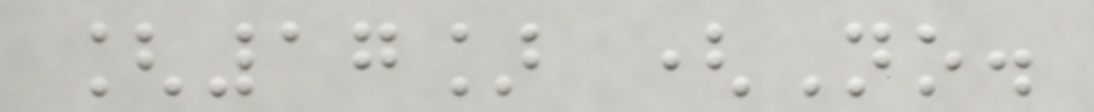[17] (No.
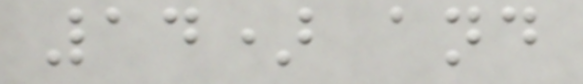14) and
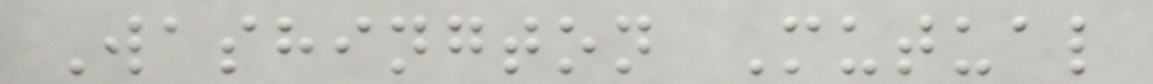Washington Mutual
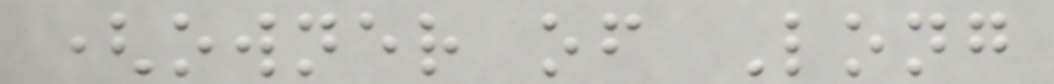(owner of Long
